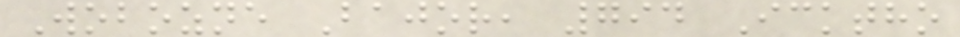Wobozne Bajor, 794 Icktho
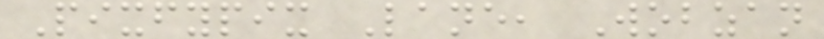Pixfypix Lane, Wobzan
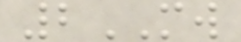2MW
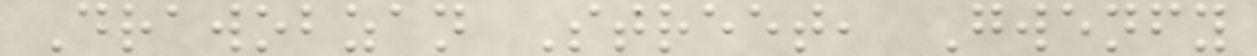Drawobzan Street, Gwenfy
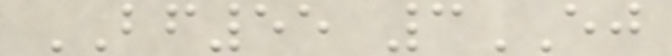BF55 3EJ
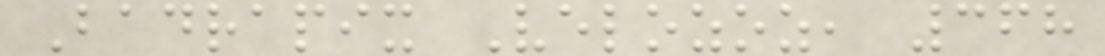Badrapix Velozoz, 368
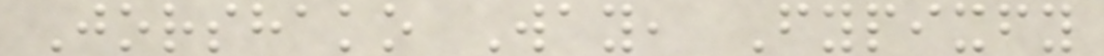Jorshako Way, Fypixfy
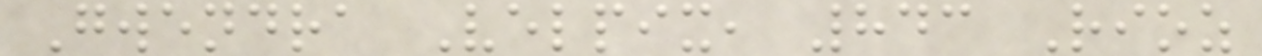Gwendra Velpix, 843 Rioz
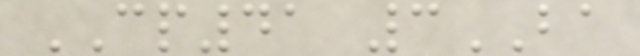CP41 3BA
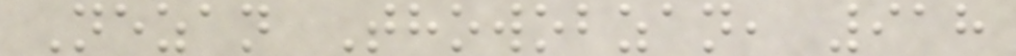Nezan Thowobzan, 918
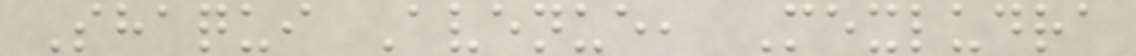Shaqui Avenue, Mexludra
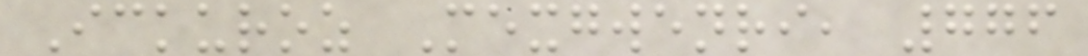Ickuroz Mexgwenri, 776
